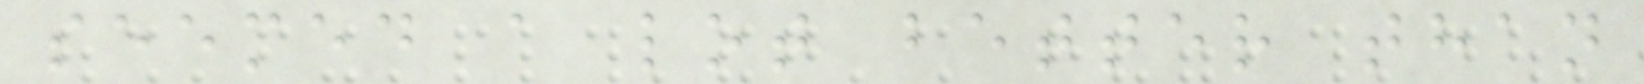seemed a lot better than
